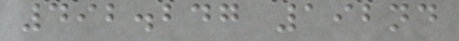492.247 192nd
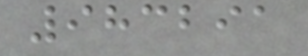983291
